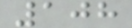108
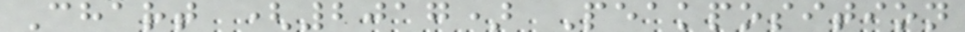Chart (2017) Peakposition
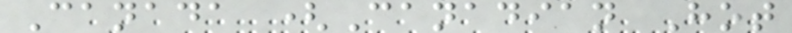Canada (Canadian Hot
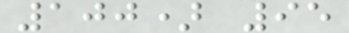100) 95
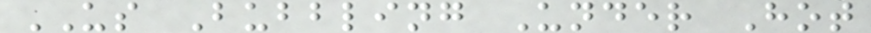US Bubbling Under Hot
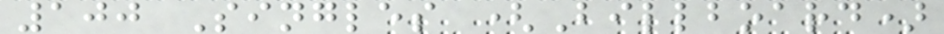100 Singles (Billboard)
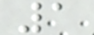1
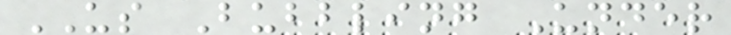US Bubbling Under
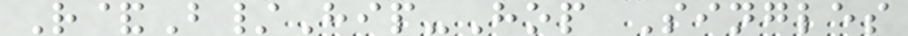R&B/Hip-Hop Singles
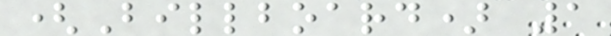(Billboard) 1
